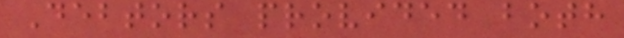Debtors provided both
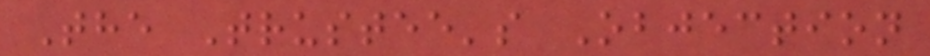The Trustee's Objection
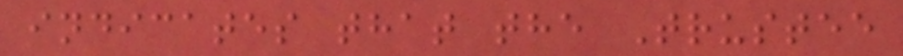indicates that the Trustee
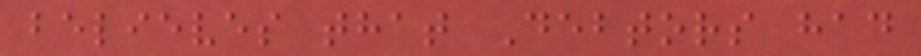believes that Debtors had
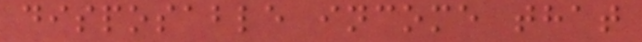disposable income that
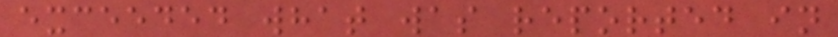exceeded what was reported in
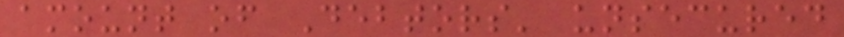amount of Debtors' unsecured
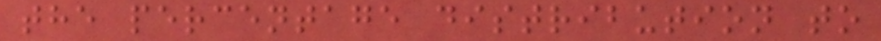the percentage distribution to
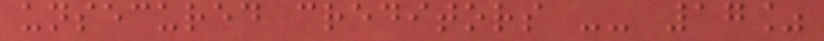unsecured creditors -- 17%
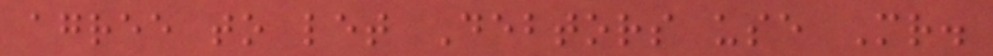agree to let Debtors use Mr.
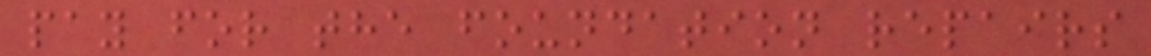pay for the foundation repairs
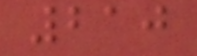210
